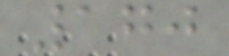170
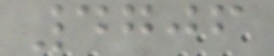4706
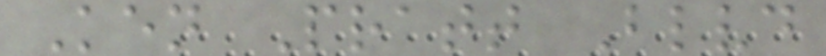Ken Pratt Blvd
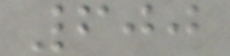600
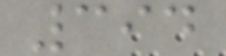394
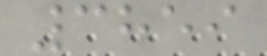3859
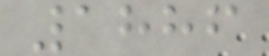1886
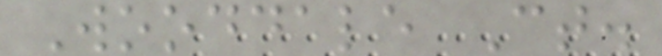Wooddale Ct.
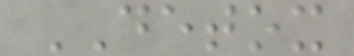DETOX
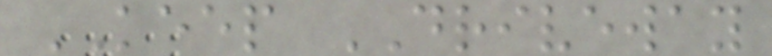KEEP DRIVEWAY
